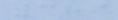389
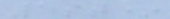1st*
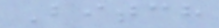Bitch
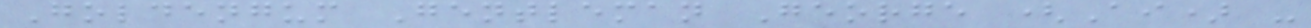Goldengum Gentleman George (Ai) -
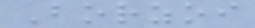Borzoi
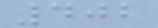402
